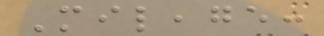Mileage:
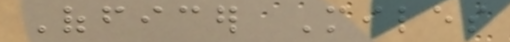Officer Miles
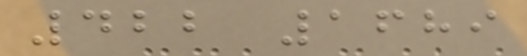422 1689
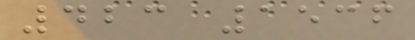423 1536
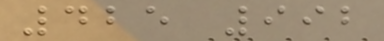425 992
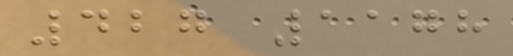427 1178
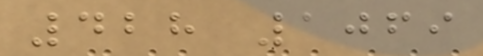428 1069
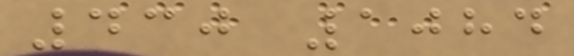430 1084
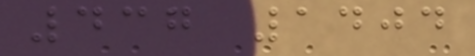437 1404
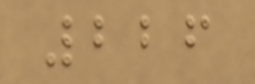226
